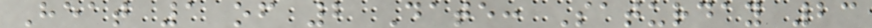Heat 1 of 2 Date: Saturday 23
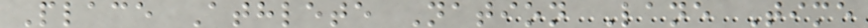Place Athlete Nation Lane Time
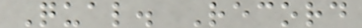Qual. Record
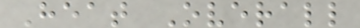Heat Overall
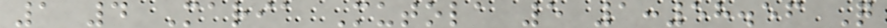1 4 Maria Mutola 5 1:58.56 Q
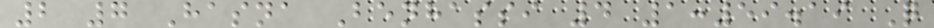2 7 Hasna Benhassi 4 1:59.19 Q
